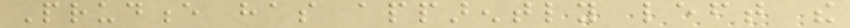Prudence has apparently left the
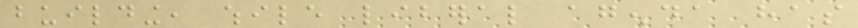building, while liberal agenda has
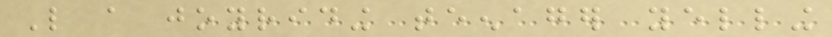Like a joyriding teenager yelling
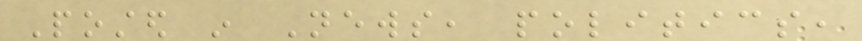Posted in News, politics,
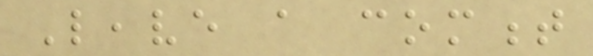Leave a comment
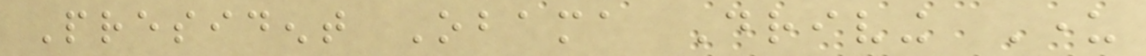President Obama Driving Under
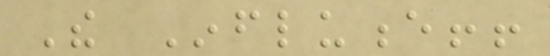The Influence!!
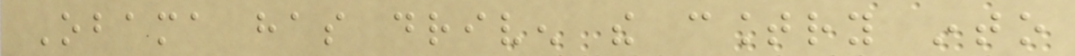Obama has driven the country into
